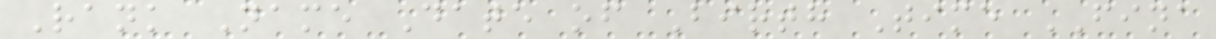Rank Name Date of Birth Time FINA
